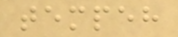tempeh
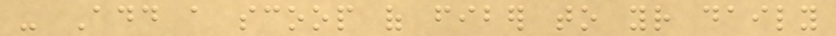- Add a scoop of fiber to your daily
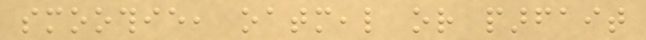smoothie, oatmeal or parfait
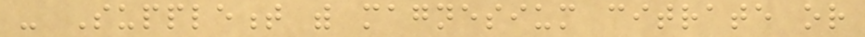- Supplement with magnesium citrate or
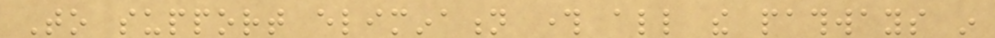To support elimination through all the pathways in
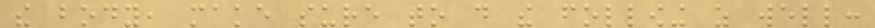the body, make sure to do the following as well:
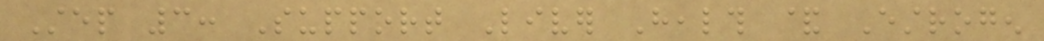Step 3: Support Liver Health & Estrogen
